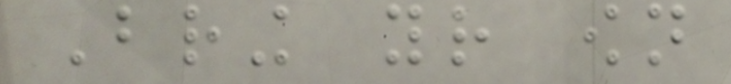Bring your own
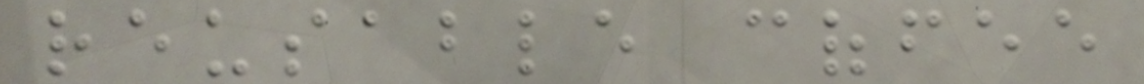reusable coffee
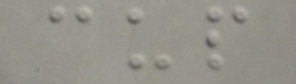cup
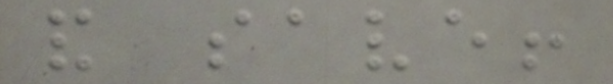and save!
